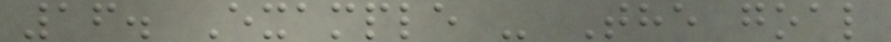16. Example - The goal
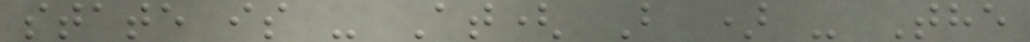state is - At( B ) - The
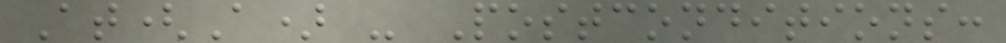At(A) - Postconditions:
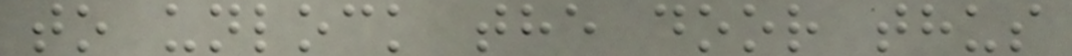to unlock the door thus
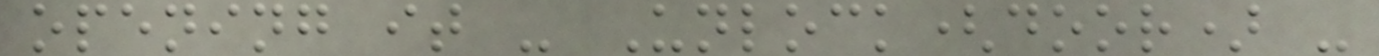opening it - Unlock(door) -
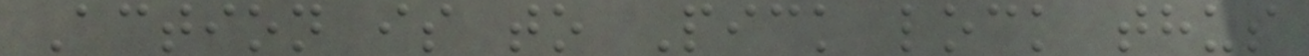Action is to Pick lock thus
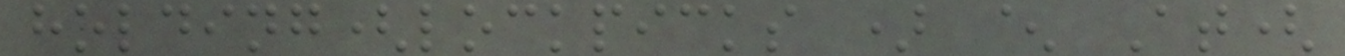holding(lockpicks ) ^ At(
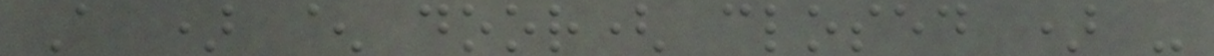A ) ^ door( closed ) -
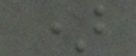)
